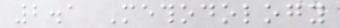2.1 Methodology
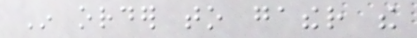In order to gather the
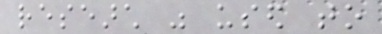research was used to
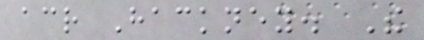across Hackney. The
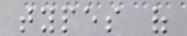types of
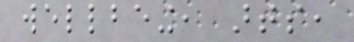wellbeing, arts,
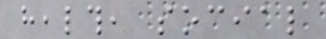health, social
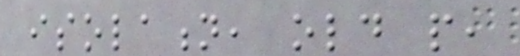isolation, old people,
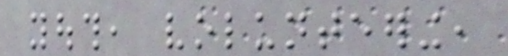youth, volunteering,
